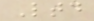Ltd
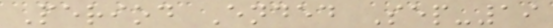Period Ended Sep-19
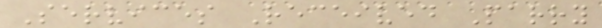Services Received Parry
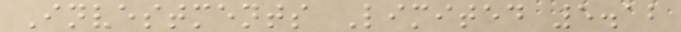Investments Limited 5.12
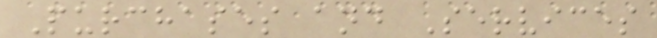Purchases and Services
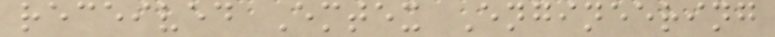received Emtex Engineering
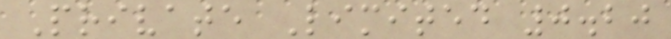Private Limited 0.20
